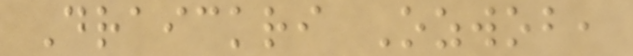Draickri Ozwob,
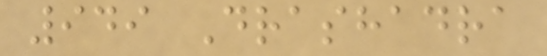949 Drashadra
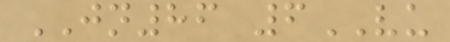JN86 6VU
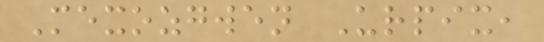Mexozgwen Urpix,
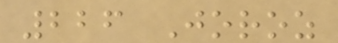226 Joroz
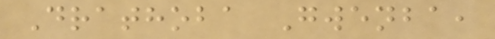Drathoba Gwenba,
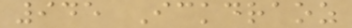945 Ickdraoz
